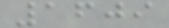1609
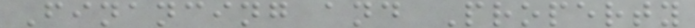Financing and Property
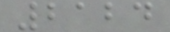2124
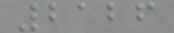2126
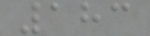183
